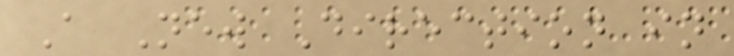A New Direction in
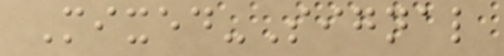Mixed-Signal
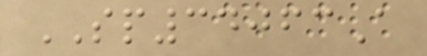SP34063A
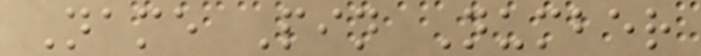Name Pin Number
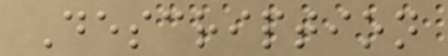Description
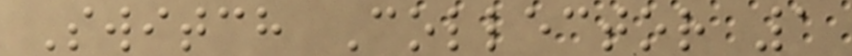Switch Collector 1
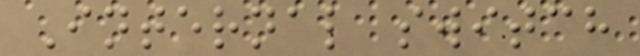Internal switch
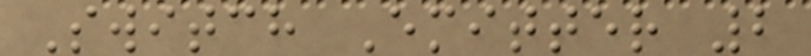Switch Emitter 2
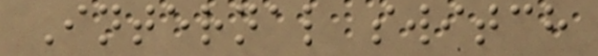Internal switch
